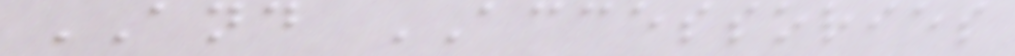AND ACCESSORIES
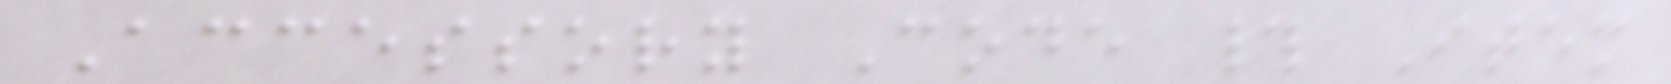Accessory Code # Item
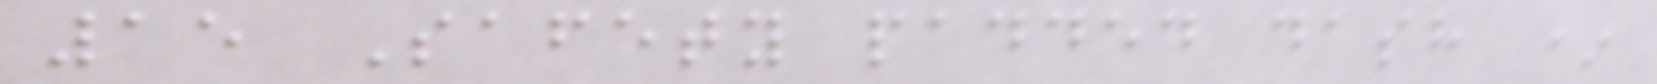15 Safety padded dash *
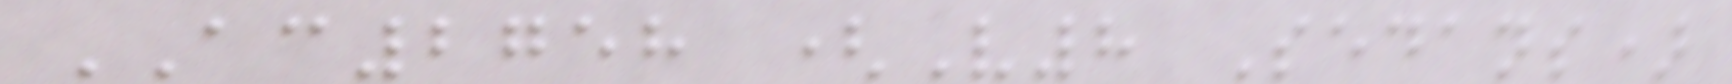AC2758 (V8 Sedans)
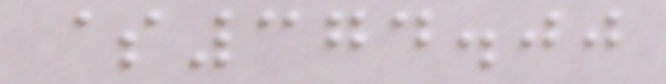$374.00
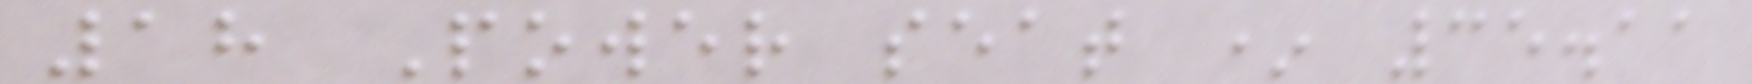18 Power seat * 35.11
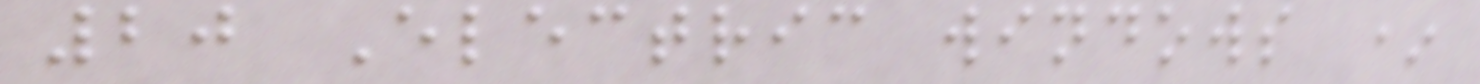20 Electric windows *
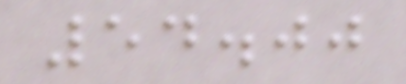54.00
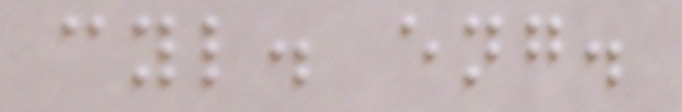cyl. eng.
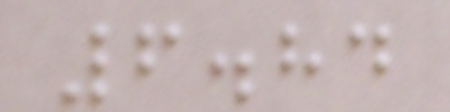6.84
